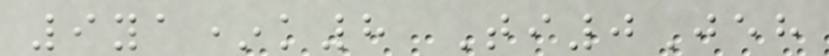9ya*k8 Ti0Jeh
